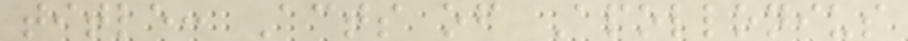title: Acts of Apollonius
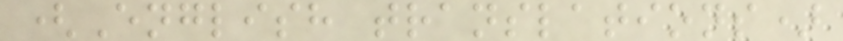(English translations)
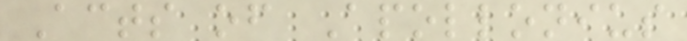Acts of Apollonius
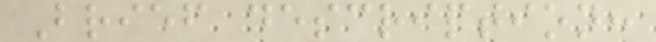Brief description:
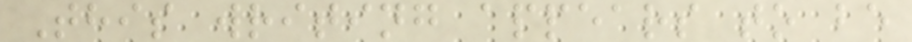This writing appears to be
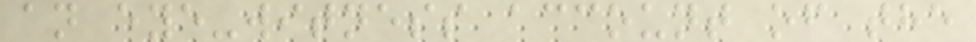an eye-witness account of the
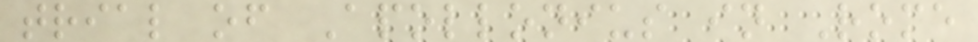trial of Apollonius in Rome
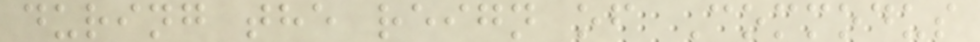during the reign of Commodus
